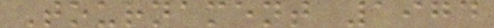Tournament 1974
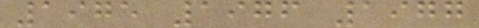1975 1976 1977
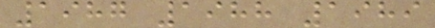1987 1988 1989
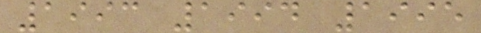1993 1994 1995
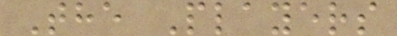The Players
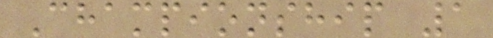Championship 1
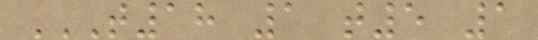T18 1 T5 1
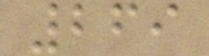269
